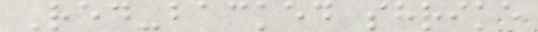Red-backed shrike
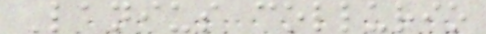Lanius collurio
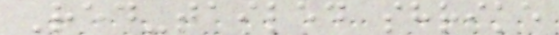Red-tailed shrike
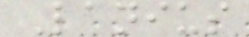Lanius
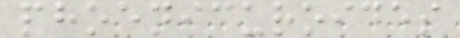phoenicuroides
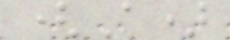(A)
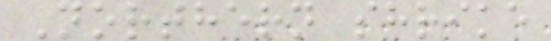Northern shrike
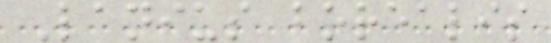Lanius borealis
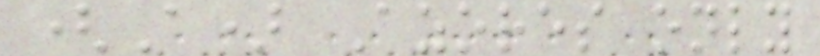(A) Azores only
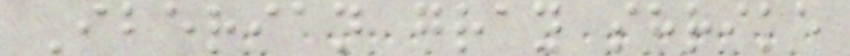Iberian gray shrike
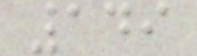149
